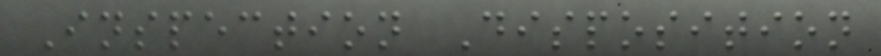Inspection Disposition
